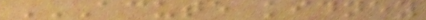ACUTE KIDNEY
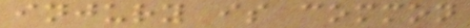injury is common
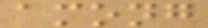among
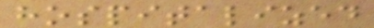hospitalized
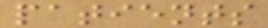patients
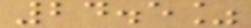24.5%
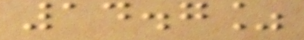14.7%
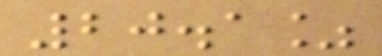20.1%
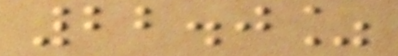22.0%
